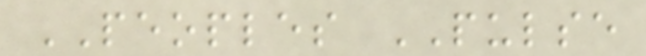PEOPLES PULSE
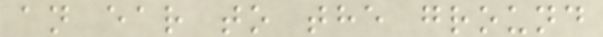an ear to the ground
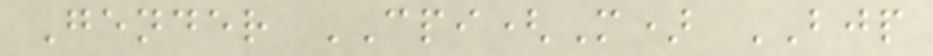Gender CPI(M) BJP
